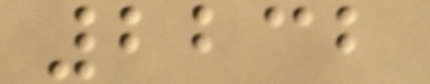2232
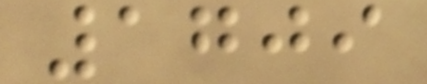1709
